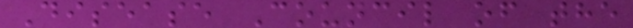Disease Council of the
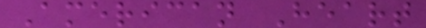American Heart
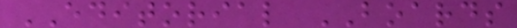EDITORIAL BOARDS
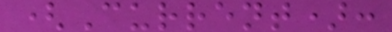(Current):
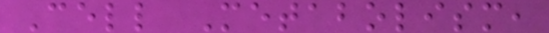Cell Metabolism,
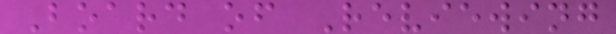Board of Reviewing
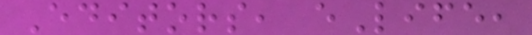Editors, eLife,
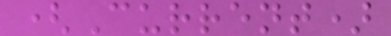(Current)
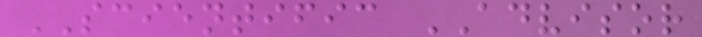SCIENTIFIC ADVISOR
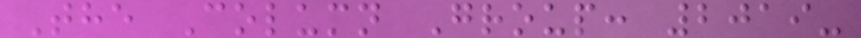The Column Group: 2019-
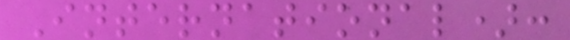International):
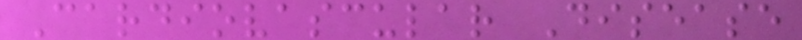Cardiovascular Disease
